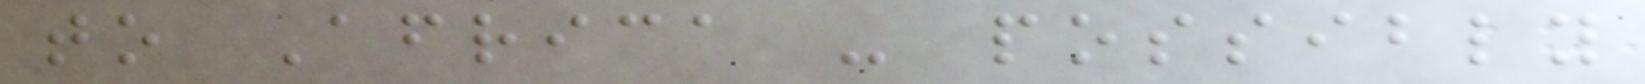to Africa - possibly
